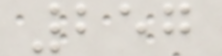257
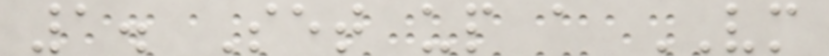1. Set up a VM
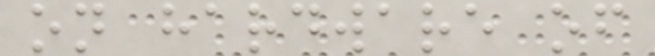on hardware of
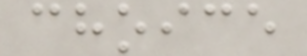choice
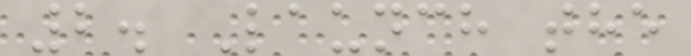2. Launch the
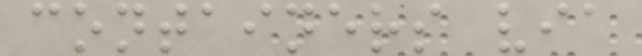containers via
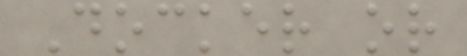Docker or
